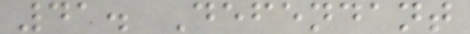41. Defendant
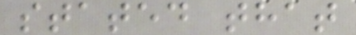stated that
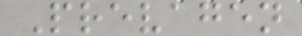Prevagen
